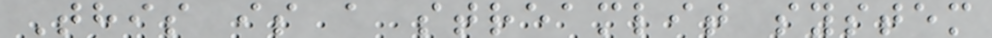This is a streamlit system
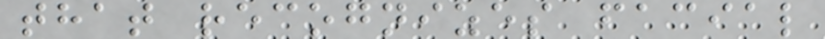that recognizes facial
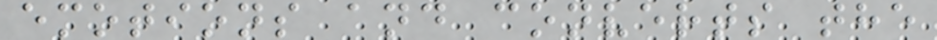emotions and converts the
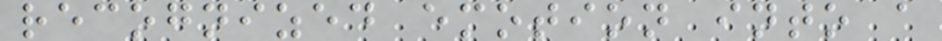recognized emotion into a
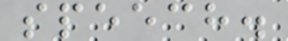speech.
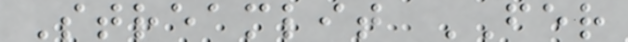Streamlit FER
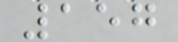157
